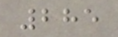285
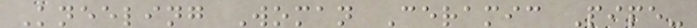Kneeling Woman Ceramic Pipe-
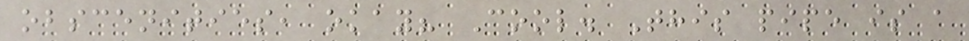obscenities, okay? Cool. This pipe is a
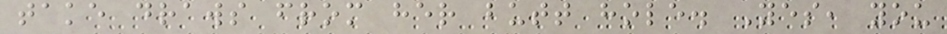take draws from her butt hole. Yes, you
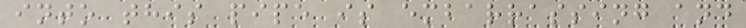into this pipe is embarrassing and
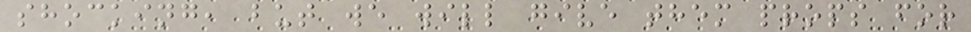shocking, but we will give them props for
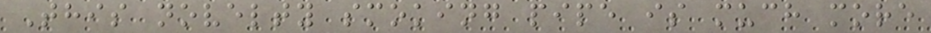This novelty smoking pipe is much more
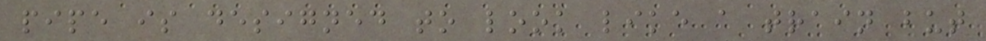pipe is designed to look like a train but
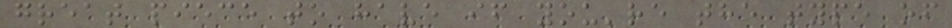great piece to have if you're the type of
